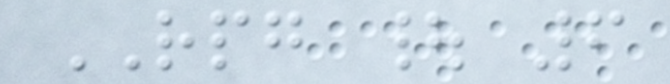RPG | 6
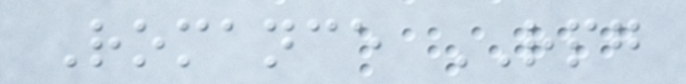Romance RPG
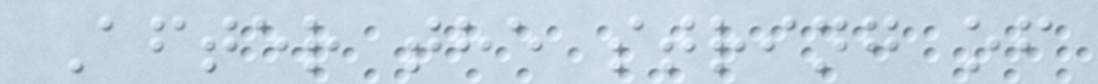After the string of
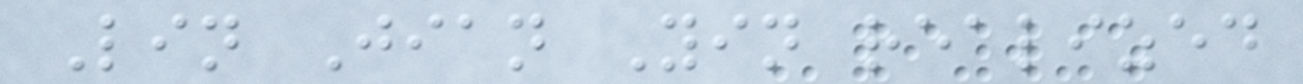Lin Jian Yin realized
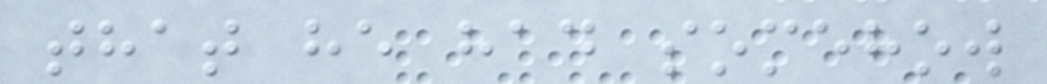that he had somehow
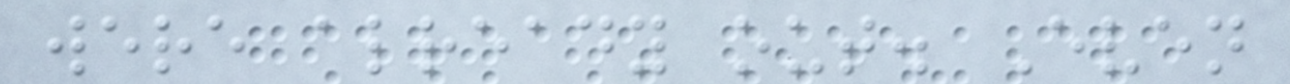were already out. Even
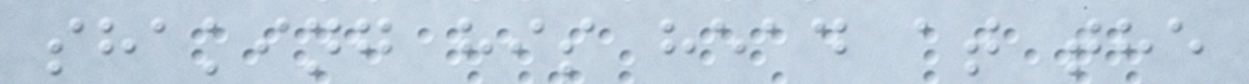shaking his head at the
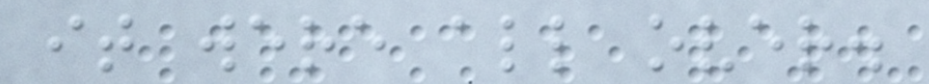it were all over.
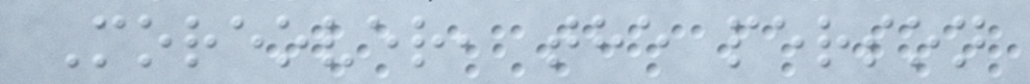Moreover, the person
